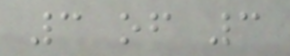3 of 3
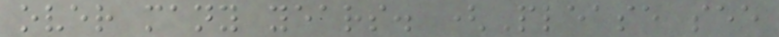over many years. (Please see
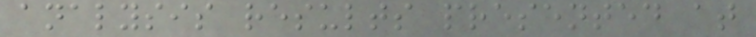analysis results presented at
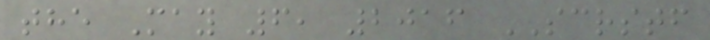the May 6, 2016 SCRSTF
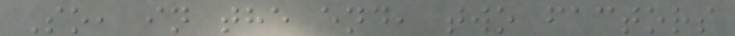So, in the end, two factors
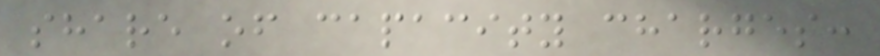share of capacity charges:
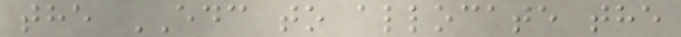the EDC to allocate the
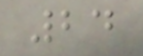24
